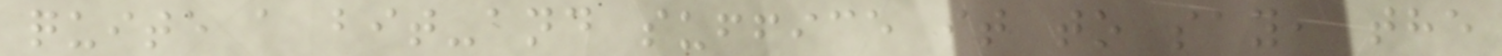quite a bit-and suffice it to say, the
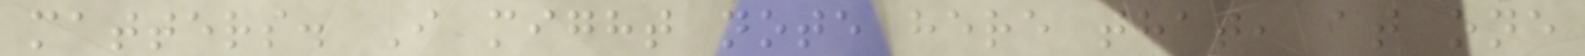matters. I might note here that, at one
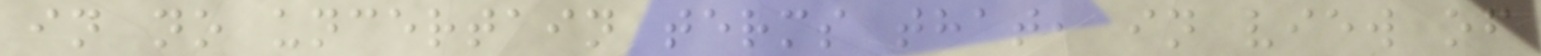in no uncertain terms that, in view of
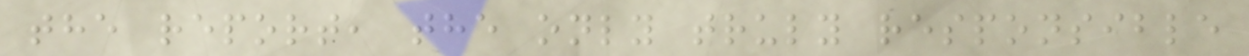the report, the only truly responsible
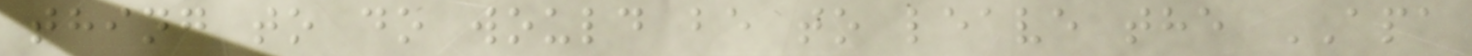thing to do would be to leave the APA
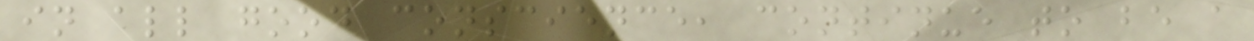in all good conscience, continue to be a
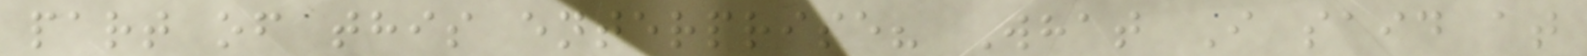part of this enterprise? What I said at
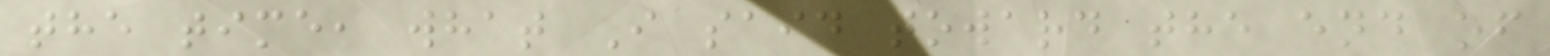the time, what I said toward the end of
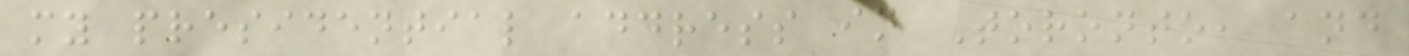my presidential address in Toronto, and
